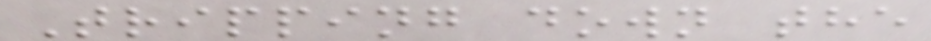Tripping down the
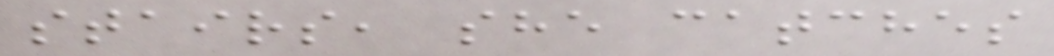stairs, she catches
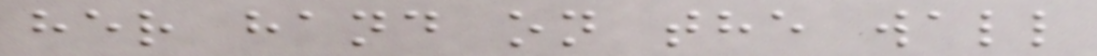her hand on the wall
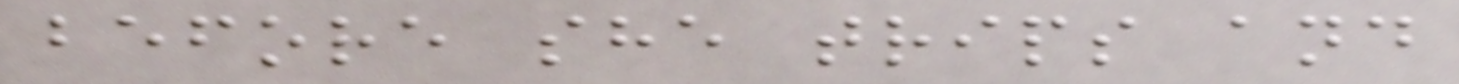before she trips and
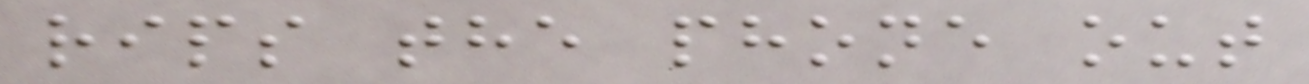rips the phone out
